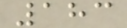183
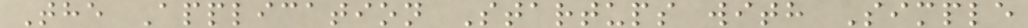The Application Startups with Simple
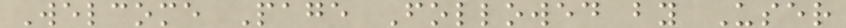Welcome Page Followed by User
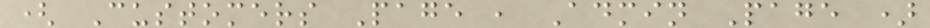( Customers Page , Admin Page )
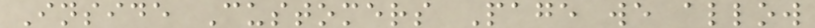Inside Customers Page we allow
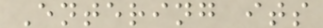Entering its
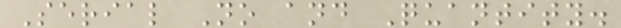Serial No and Quantity.
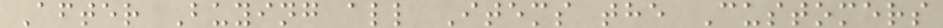After Buying all Items the Customers
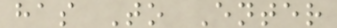has To Enter
